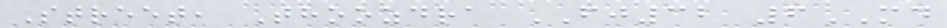Street, Thoozdra FJ32 6MD
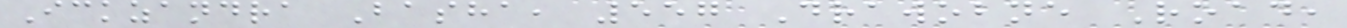Ickzandra Basha, 557 Drawobne Road,
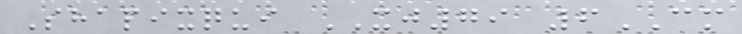Shapixqui XJ79 6CM
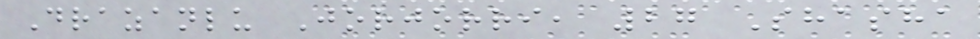Drazanlu Jorjorri, 27 Shasha
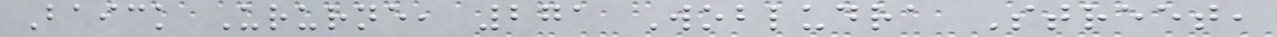Baick Ururne, 271 Wobludra Street,
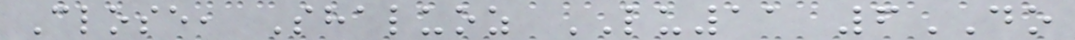Close, Shaluoz LU11 6DO
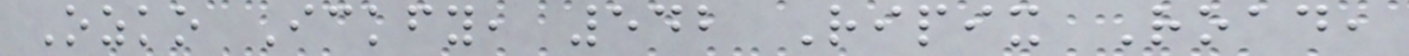Ozko Ickfy, 542 Ripix Road,
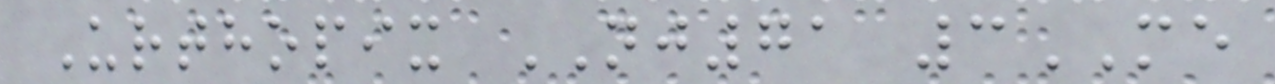Urthopix NJ71 3ME
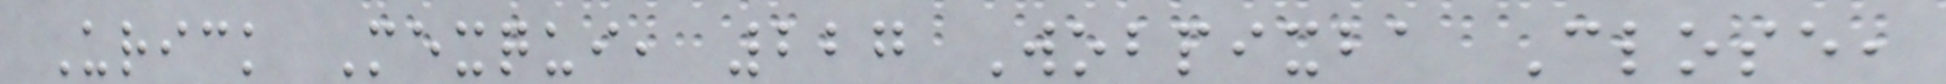Urick Mexqui, 227 Wobpixba Close,
